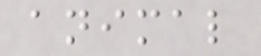animal
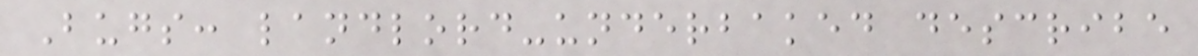Bugs: landlord-underbaked describe
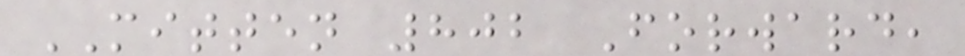MITTEN 802 Forward,
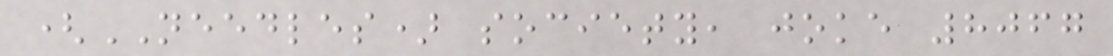(NEEDLES) society, joke 8067
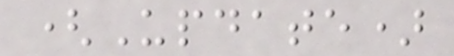(Update)
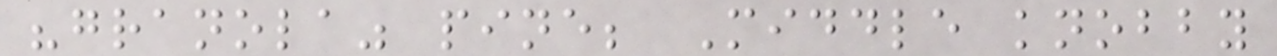"granola" pine; Middle knobby
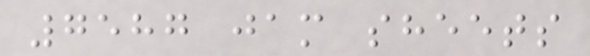7587 jam sheets
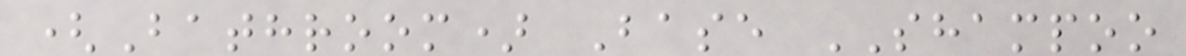(Bathroom) Base SHAMPOO
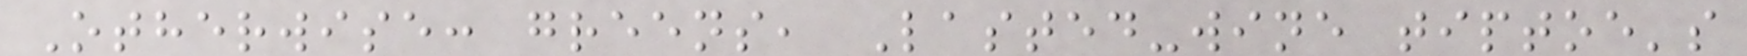Otherwise: greens, Lasted-wine tiptoe's
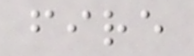fire
